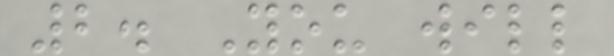2. You will
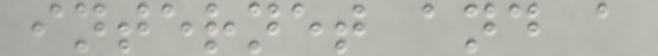internet and a
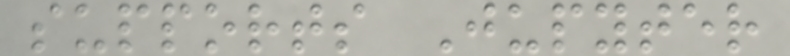supports Jupyter
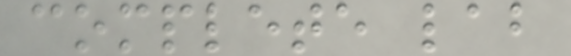complete lab
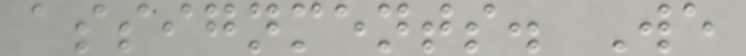assignments. We
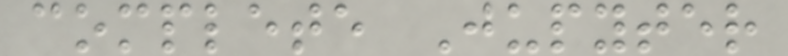complete Jupyter
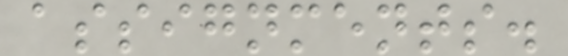assignments.
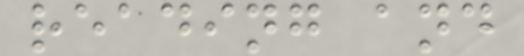reading and
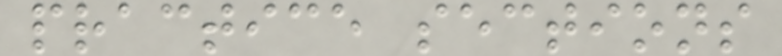practice sections
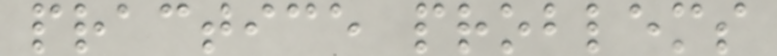practice problems
